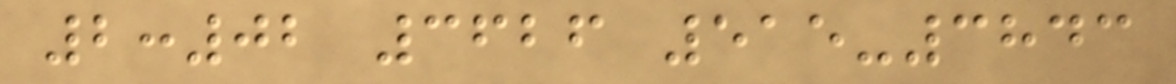2:02 3626 515-3843
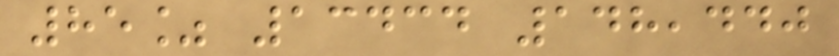85% 13434 148,440
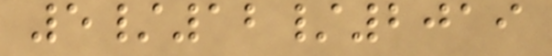5/12/2019
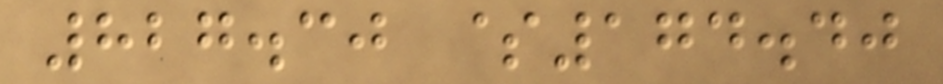827.30 $174.40
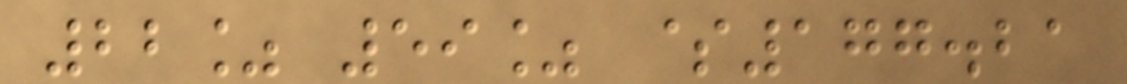22% 59% $177.21
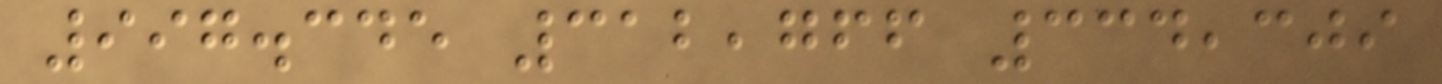997.345 312,766 334,309
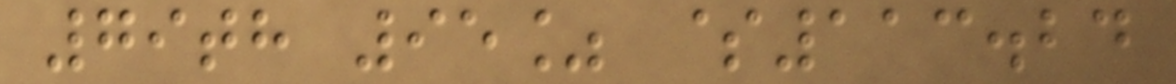79th 95% $113.24
